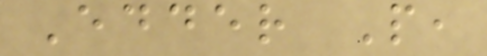Edder P,
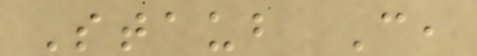Staub C,
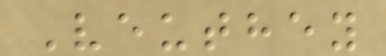Veuthey
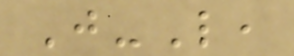J-L,
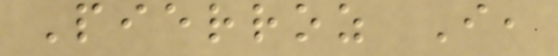Pierroz I,
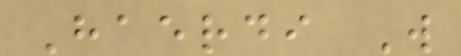Haerdi W
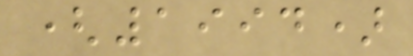(1994)
